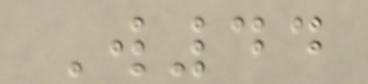W44
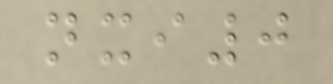nxi0
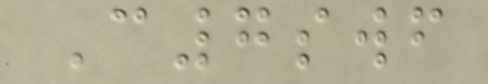C7swf
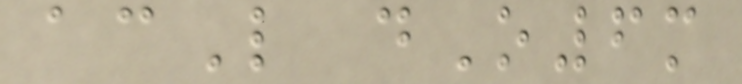acL dO6m
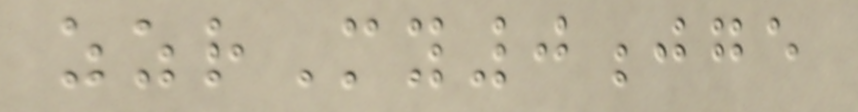zzrMy0jge
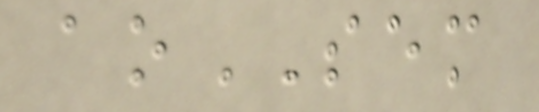aoSEM
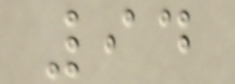94
